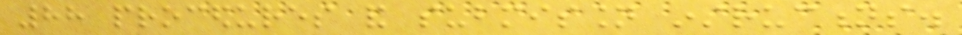88 procedures and submission instructions.
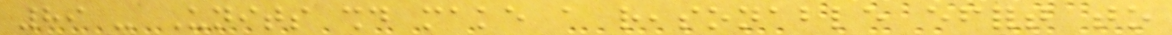89 - Units should make a reasonable effort to
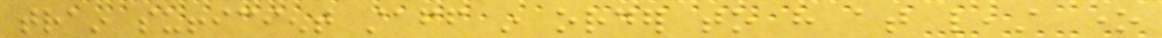train sufficient staff in order to have at least one
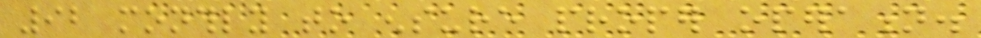92 monthly to ensure proper operation.
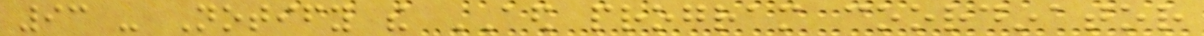93 - Notify the AED program coordinator
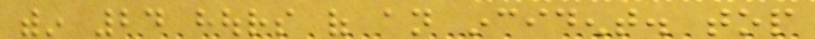within 24 hours of an incident. top
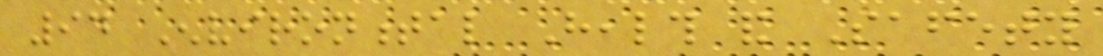94 Environmental Health and Safety
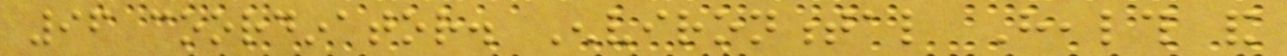96 coordinator. Environmental Health and
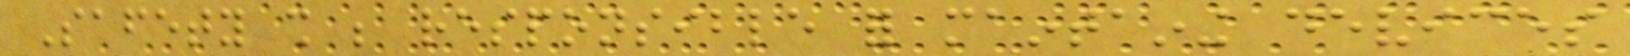Safety shall be responsible for maintaining devices
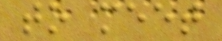to meet
